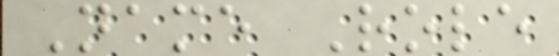Name Role
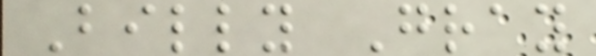Billy Gray
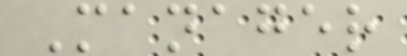Manager
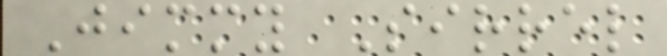Jimmy Sirrel
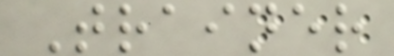Trainer
